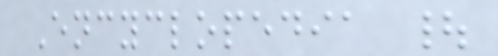Encyclopedia |
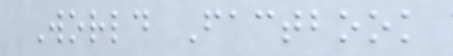World Factbook
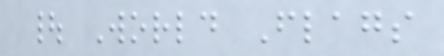| World Flags
